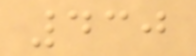430
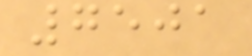7501
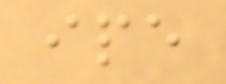ipe
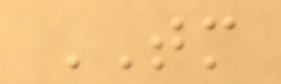TM
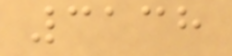3138
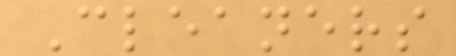Cleaners
